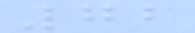72
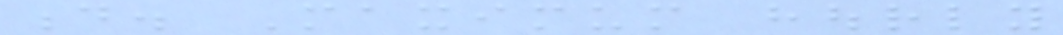d. Maximum hourly
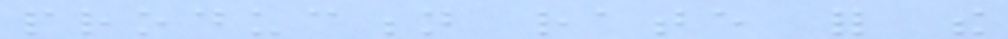production rate for the
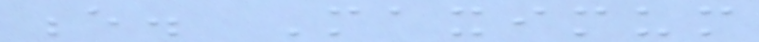e. Maximum
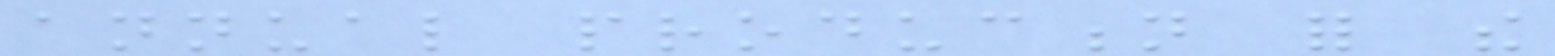annual production for the
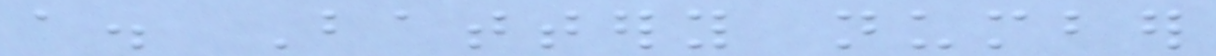a. Battery number
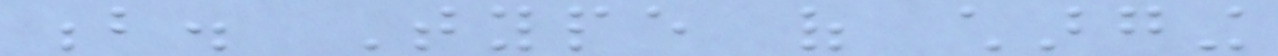b. Type of charging
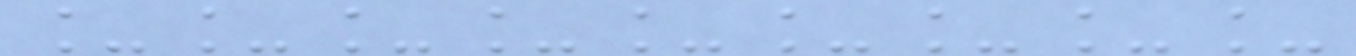_________
